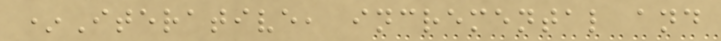*Iterative, incremental and
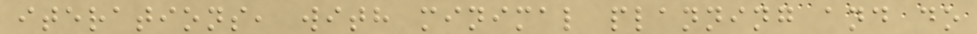iterations, with minimal planning and do
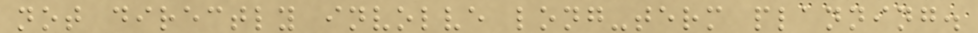not directly involve long-term planning.
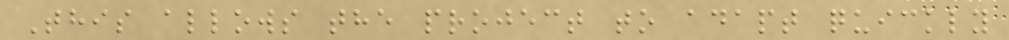This allows the project to adapt quickly
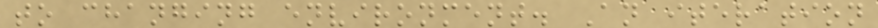to changing environment. An iteration
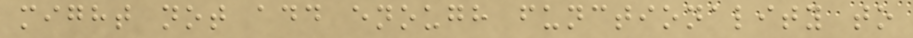might not add enough functionality to
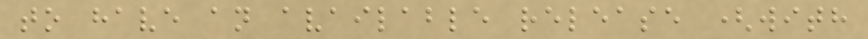to have an available release (with
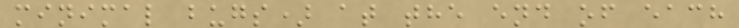minimal bugs) at the end of each
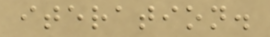iteration.
